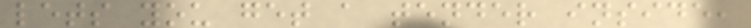lets you get a tender inside,
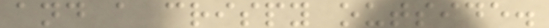and a crispy outside.
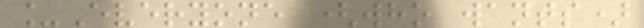_Everyone (who wants)
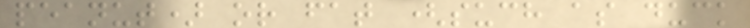peanut) or fat (such as duck
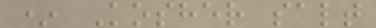* Kosher salt
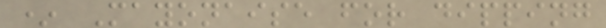* Mayonaise for dipping
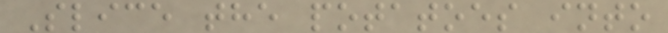Slice the potatoes into
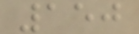150
